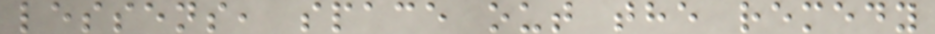lessens, space out the remedy
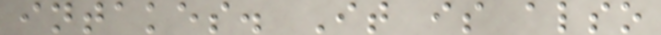intakes. It is also
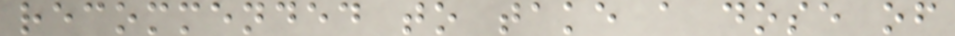recommended to take a dose of
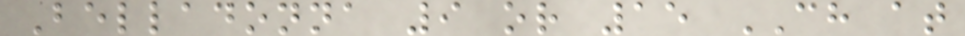Belladonna 9 or 15 CH at
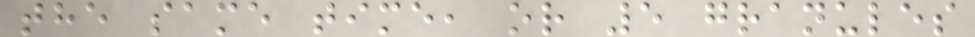the same time, or 5 granules
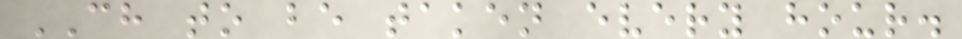CH to be taken every hour.
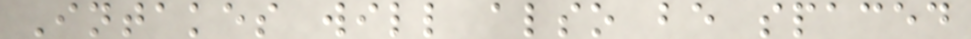Intakes will also be spaced
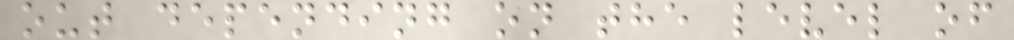out depending on the level of
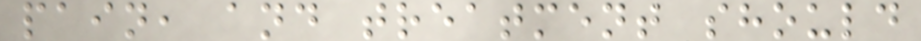pain, and treatment should
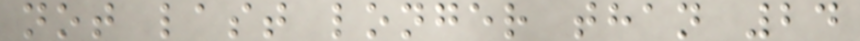not last longer than 24
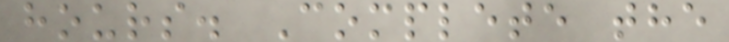hours. Complete the
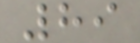89
